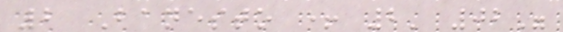2 Banesto + 2' 02"
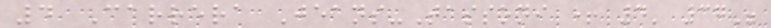4 Carrera Jeans-Tassoni + 4' 37"
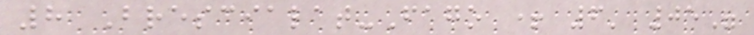8 Brescialat-Fago + 6' 05"
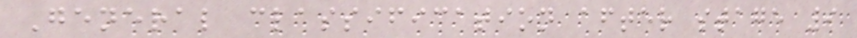General classification after stage 9
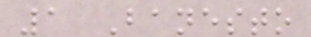1 Banesto
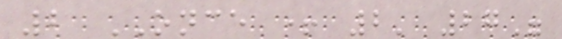2 ONCE + 2' 27"
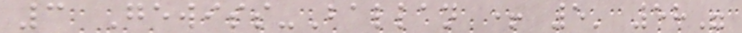3 Gewiss-Ballan + 5' 58"
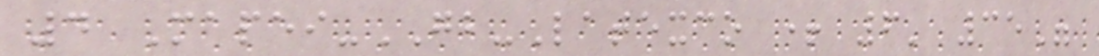4 Mapei-GB-Latexco + 6' 35"
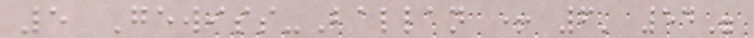5 Gewiss-Ballan + 6' 54"
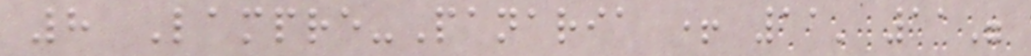8 Lampre-Panaria + 11' 11"
